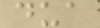dua
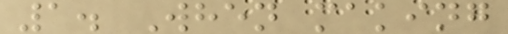1. When making
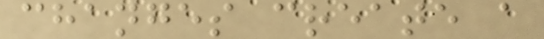changes create a
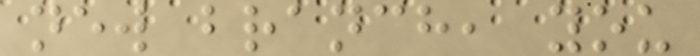new branch, you
